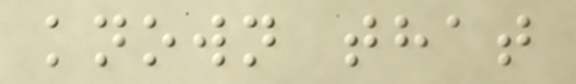known that
